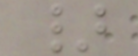}
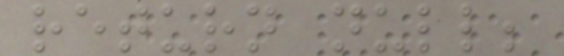return null;
